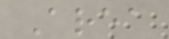Area
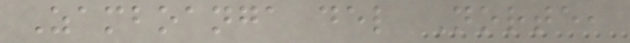Zamboanga del Norte,
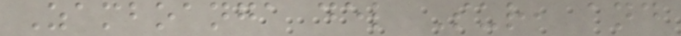Zamboanga del Sur, and
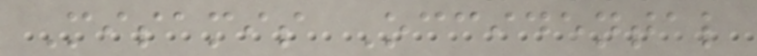Misamis Occidental
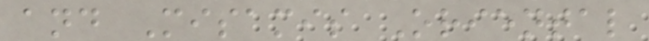and Misamis Oriental
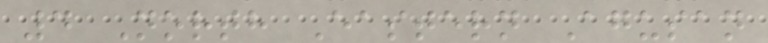4 North Eastern Agusan
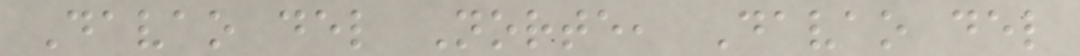Davao del Norte, Davao del
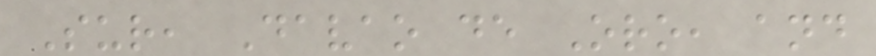Sur, Davao de Oro, and
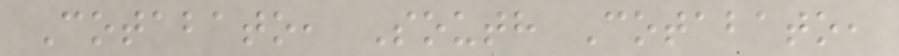Cotabato, South Cotabato,
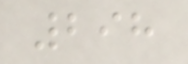298
